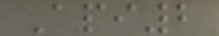Api2
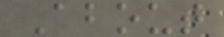About
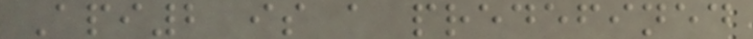Api2 is a predefined
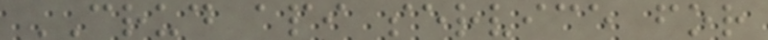CRUD api service for
